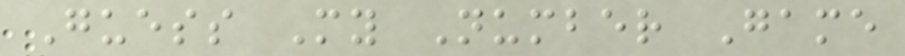Guess My Number Game
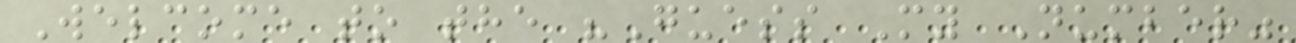Welcome to the "Guess My Number"
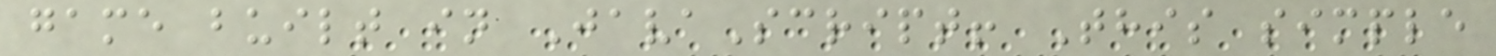game built in JavaScript! This simple
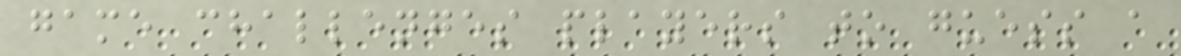game challenges players to guess a
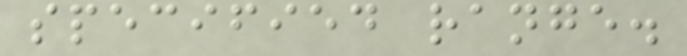specified range.
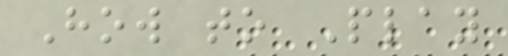How to Play
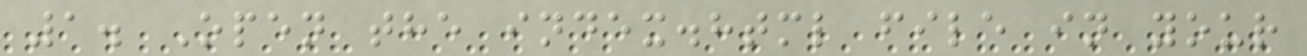1. Open the index.html file in your
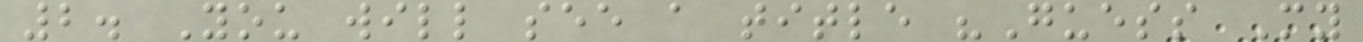2. You will see a title "Guess My
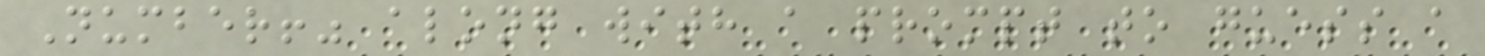Number!" along with a prompt to guess a
